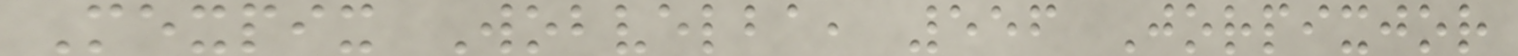Mexpix Wobvelba, 556 Jorpixjor
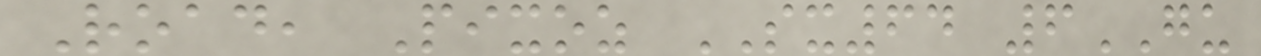Road, Pixoz SX64 6GU
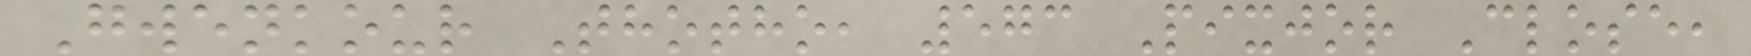Gwenkour Thotho, 573 Pixjor Close,
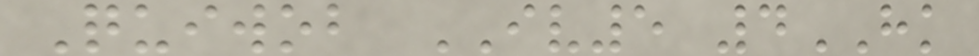Quiwob IV5 4HK
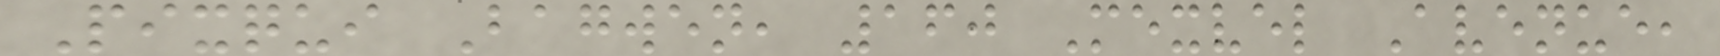Pixqui Bagwen, 160 Mexvel Avenue,
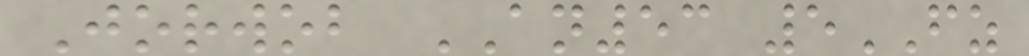Jorwob AN53 5FZ
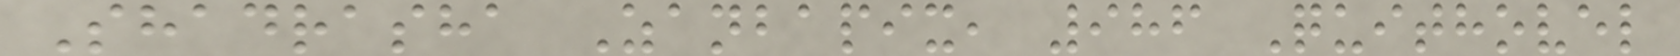Shadrasha Zanbapix, 986 Quithovel
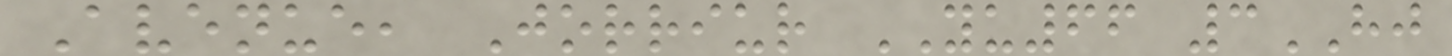Avenue, Jorriur YU66 3HJ
